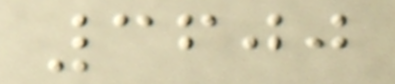3600
